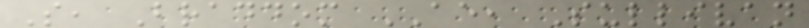S, Braddom AE, Sullivan
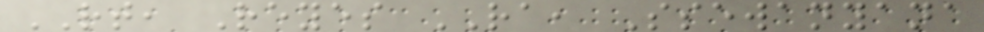RT, Reyes RA, Ssewanyana
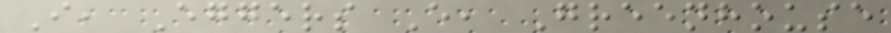I, Eggers E, Greenhouse
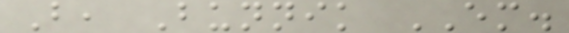B, Bunnik EM.
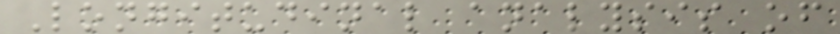Longitudinal analysis of
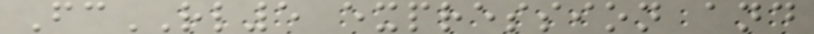FcRL5 expression and
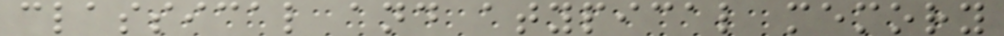classical and atypical memory
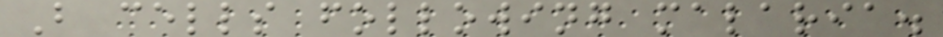B cells following malaria.
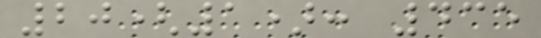20(1): 435
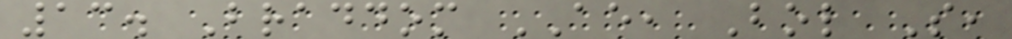13. Braddom AE, Bol S,
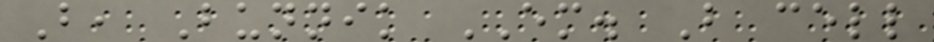B, Bunnik EM. B cell
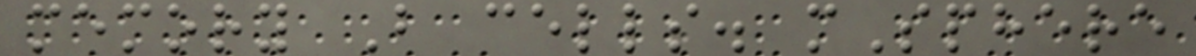memory B cells. mSphere
